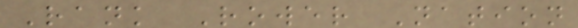Rank Rower Nation
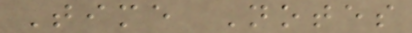Time Notes
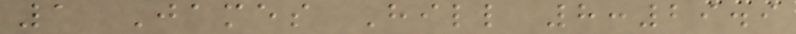1 James Hill 8:29.9
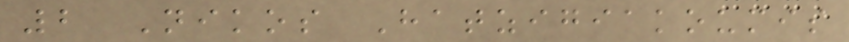2 Nikos Hatzigiakoumis
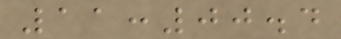11:00.4
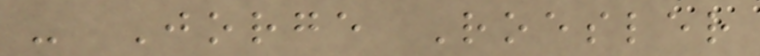- Jorge Roesler
